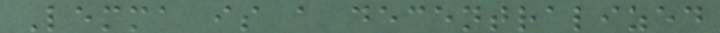Lemma is a decentralized
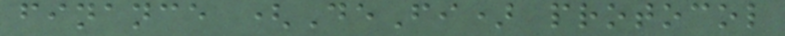finance (DeFi) protocol
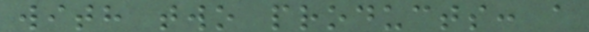with two products: a
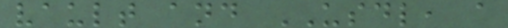vault and USDL, a
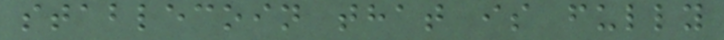stablecoin that is fully
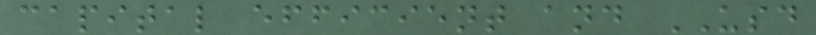capital efficient and USD
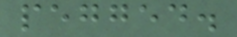pegged.
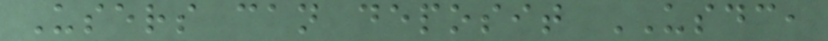Users can deposit USDC,
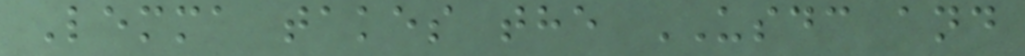Lemma takes the USDC and
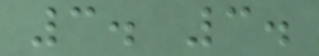3. 3.
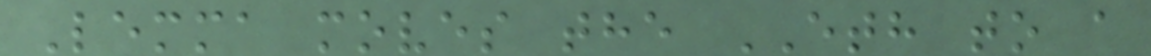Lemma moves the ETH to a
